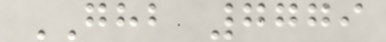GHB 7779
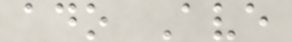ado Ave
